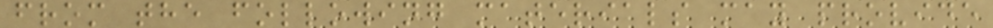from the following materials may provide
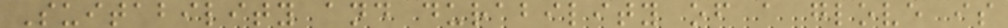Suitability and durability of a glove is
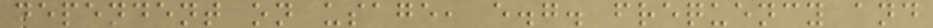dependent on usage, e.g. frequency and
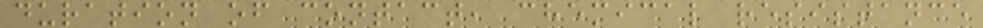duration of contact, chemical resistance
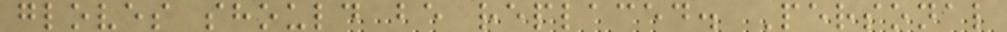gloves should be replaced. Personal
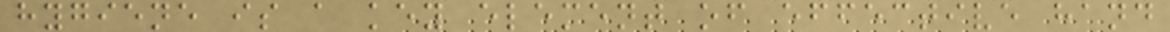hygiene is a key element of effective hand
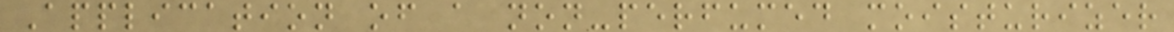Application of a non-perfumed moisturizer
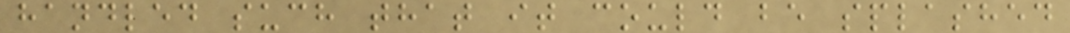handled such that it could be splashed
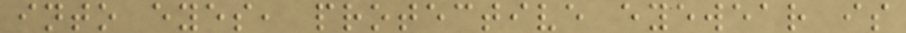into eyes, protective eyewear is
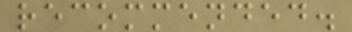recommended.
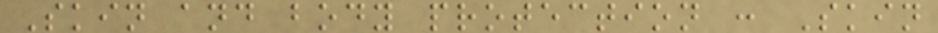Skin and body protection : Skin
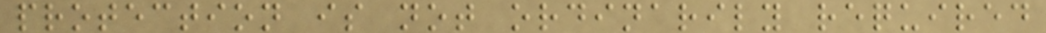protection is not ordinarily required
